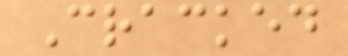Cracked
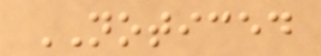NOTICED
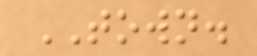TOWN.
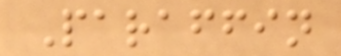Paraffin
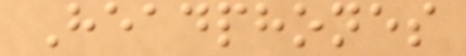Headphones
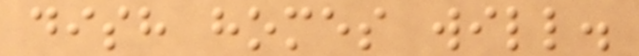dish homes will.
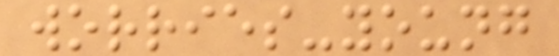worries-young
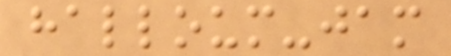halloum-jam
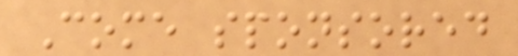Come sponsored
